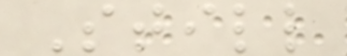Still
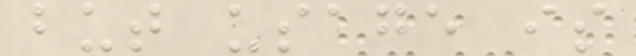but usage is
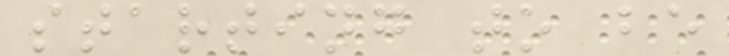starting to be
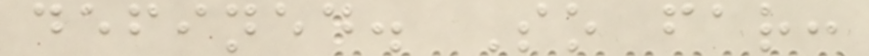defined. So far:
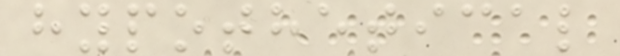hypothetical
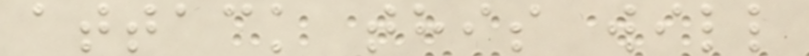attack this will
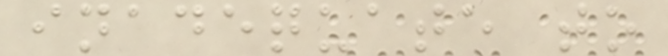inadequate to
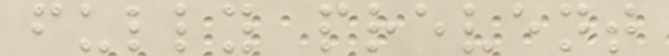fully prevent
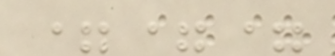===
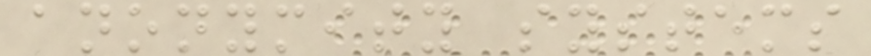anonymity systems
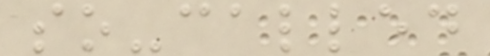so-called
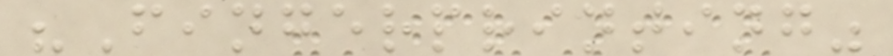"Fingerprinting"
